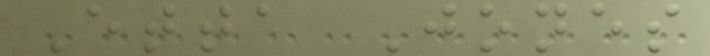Etta Jones
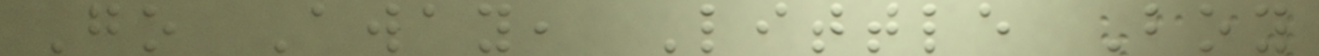Go Away, Little Boy
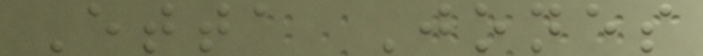Etta Jones
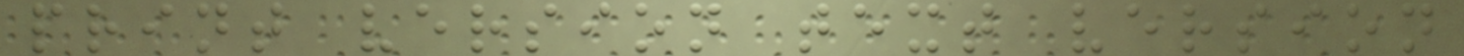print version text version
